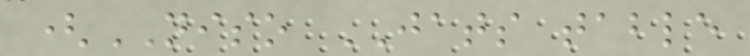(NISO JATS table
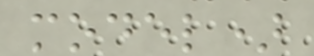model)
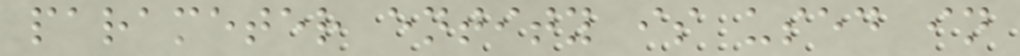parameter entity is used in
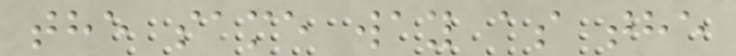the same way as the
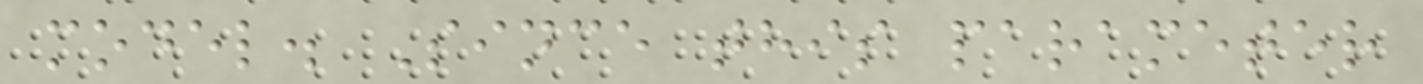model. Since this parameter
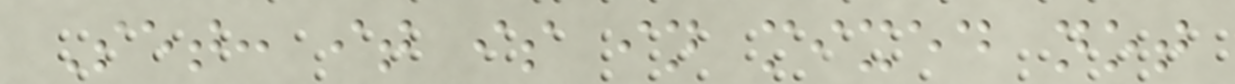Set: it is in mixed not
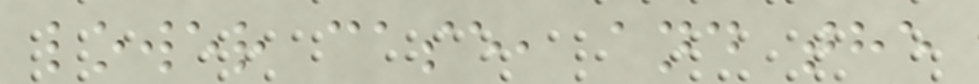lower case, and the
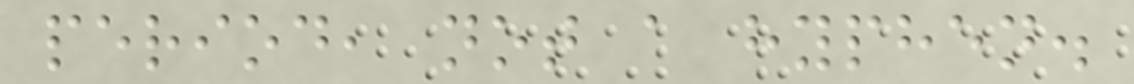period, not a hyphen.
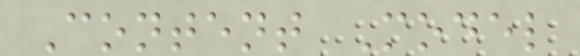Content Model
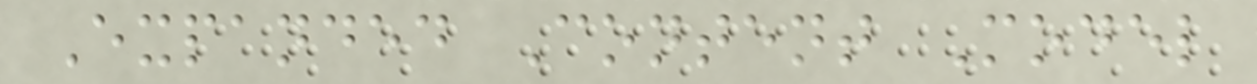Expanded Content Model
